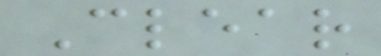Clear
